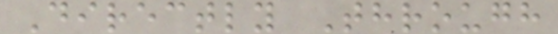Directly Through
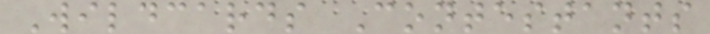Wildcards Contestants
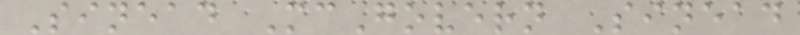Sinead McGovern Sinead
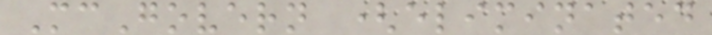McGovern (eliminated
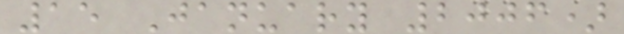15 January 2006)
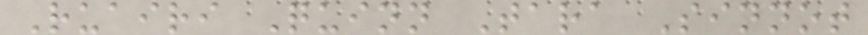Ruairi Quinn Tara Sinnot
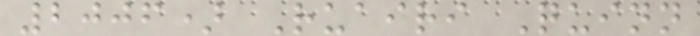2006) Ruairi Quinn
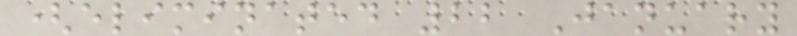(eliminated 22 January
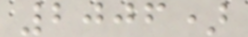2006)
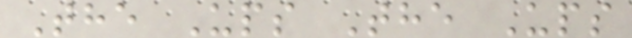The Ups The Ups
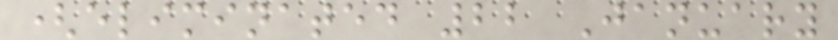(eliminated 22 January
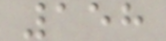158
